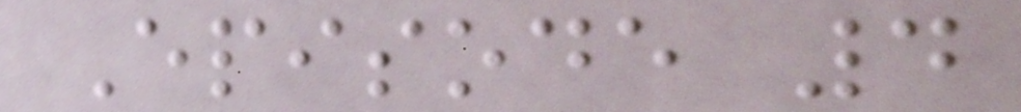Episode 4
